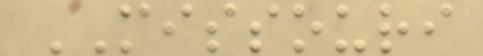MISSOURI
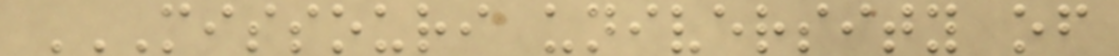MISSOURI UNIVERSITY OF
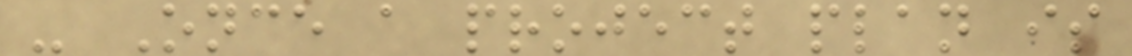- Once a project plan is
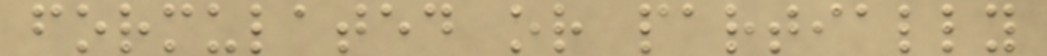formulated or partially
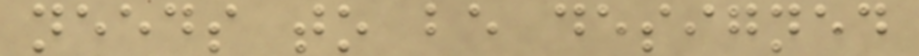needs to be designed
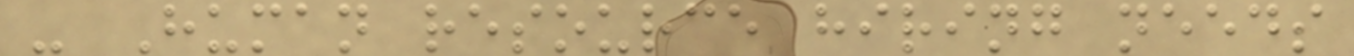- Human resource hiring needs
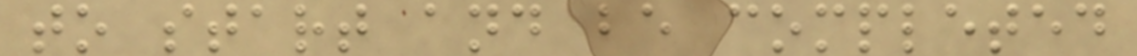to start and be completed
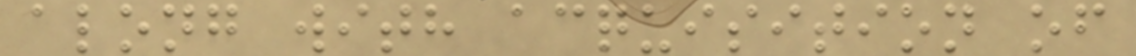along with acquisition of
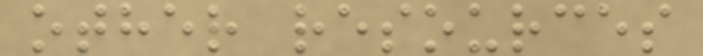other resources
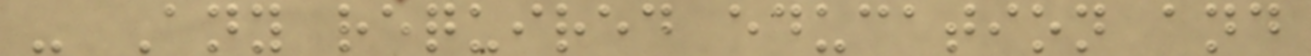- Any required education and
